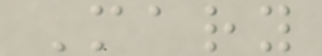Mary
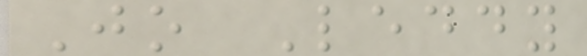Jo Leddy
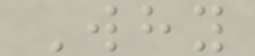Why
